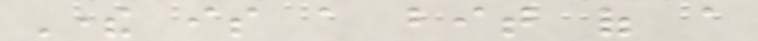There is a bit of a
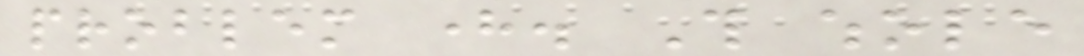problem here. This whole
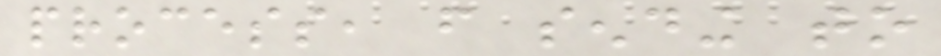process, from sending to
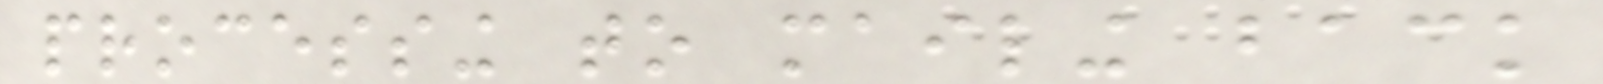processing to mailing back
